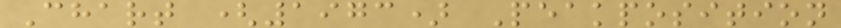Chart (1973) Peakposition
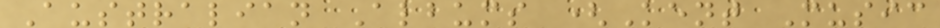Australian Albums (Kent Music
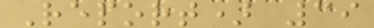Report) 39
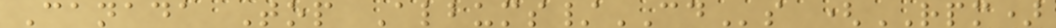Canada Top Albums/CDs (RPM)
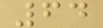64
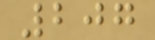207
